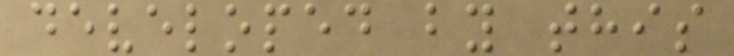developed by this
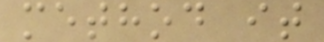method it
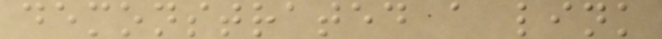demonstrated a link
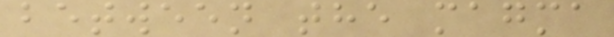between the magma
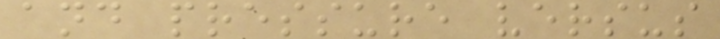and pressure versus
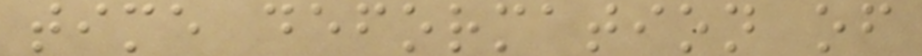time deformation of
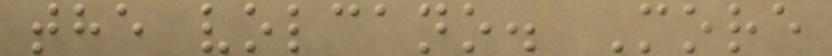the volcano. More
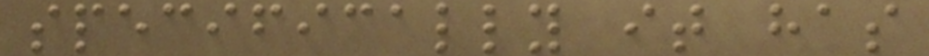specifically it has
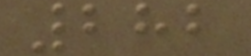282
